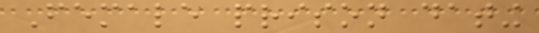Female prison dating
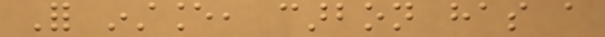For instance, carbon has a
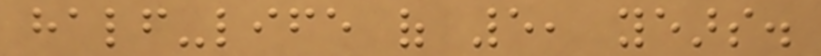half-life of 5, years.
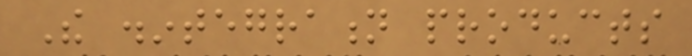The disintegration products
